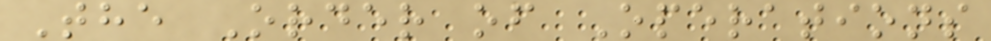The Order of Operations
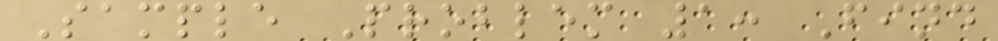Sample Problem 1: Find
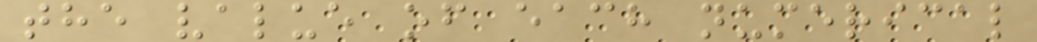the value of each numerical
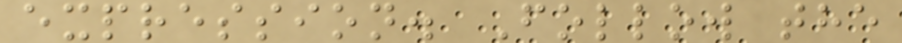expression. Follow the
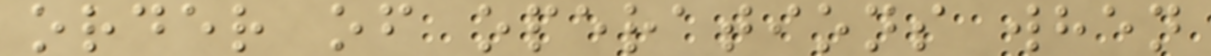order of operations when
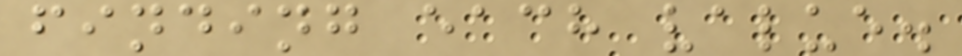finding each value.
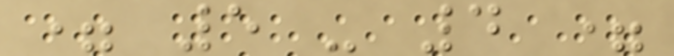= 5 - 4 =
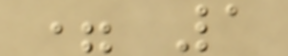= 1
